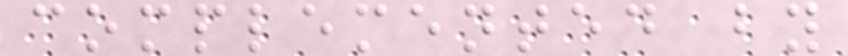complemented by
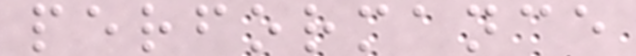performance
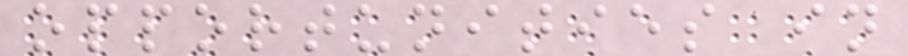opportunities in
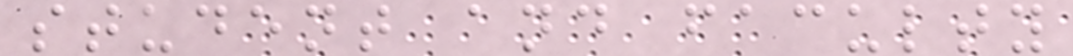student and faculty
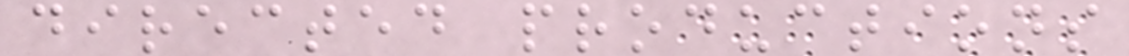directed productions
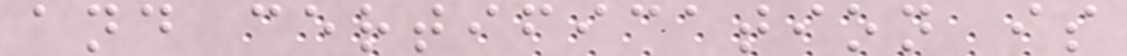and certification is
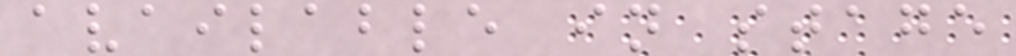available in stage
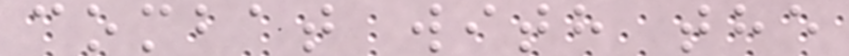combat with the
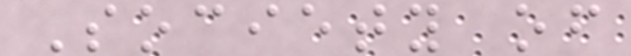Society of
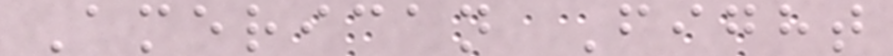American Fight
